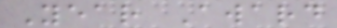Year Award
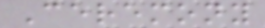Ceremony
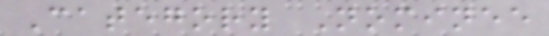Category Nominee
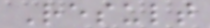Result
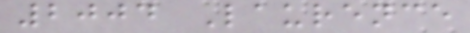2004 Laurence
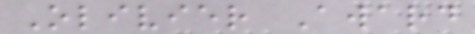Olivier Award
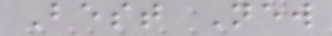Best New
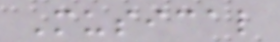Musical
